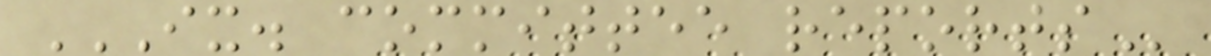IX. COMMITTEE REPORTS
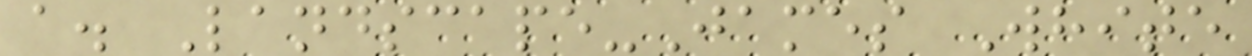a. Landscape-James White
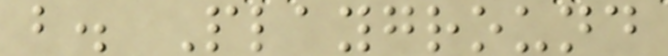b. Playground
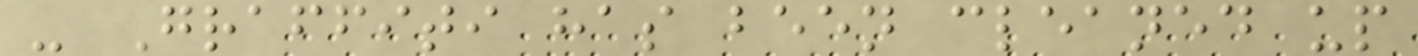- Graffiti has been cleaned up
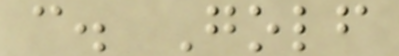c. Golf
